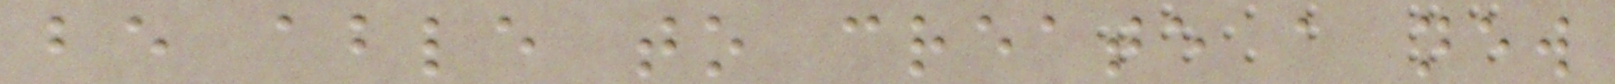be able to create a new
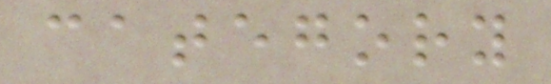category
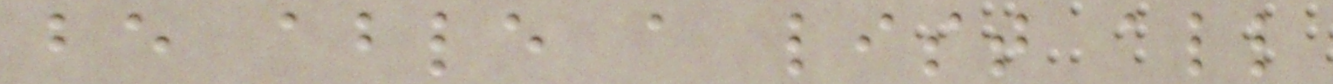be able a list all
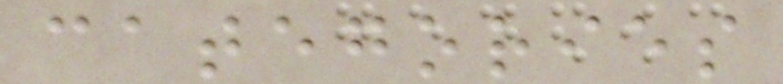categories
